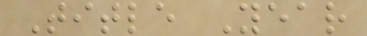Title Year
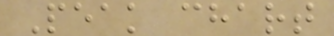Peak chart
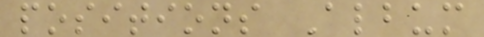positions Album
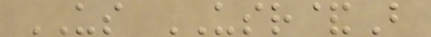US USR&B
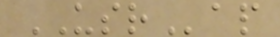USRap
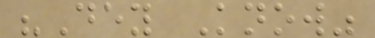"Dey Know"
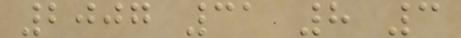2007 31 8 3
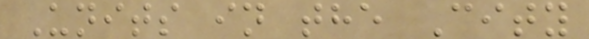Units in the City
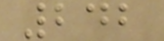242
